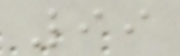99
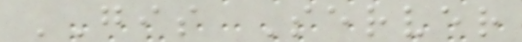GIS Server
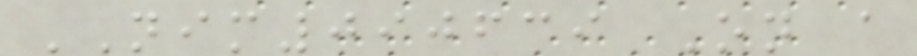NIM090639 On a
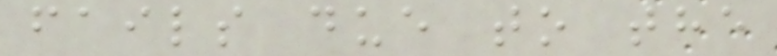fails due to the
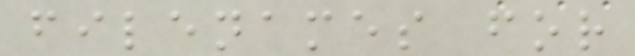filenames for
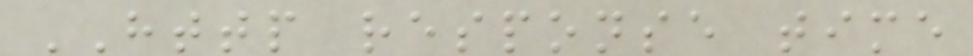HTTP response time
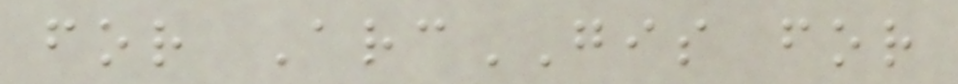for ArcGIS for
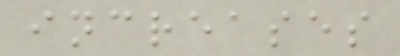increases
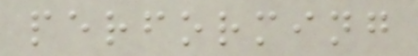performing
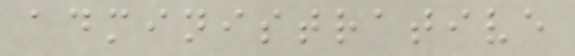administrative
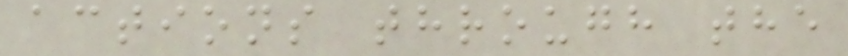actions through the
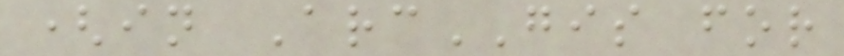(in ArcGIS for
